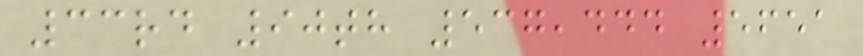33rd 90th 537,444 5651
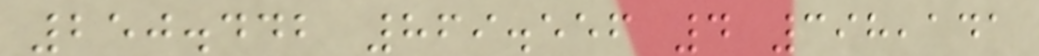250.442 869.556 4 398,141
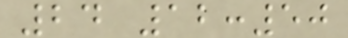24 12:50
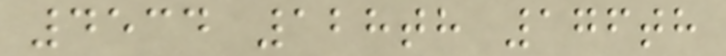4534 128th 176th
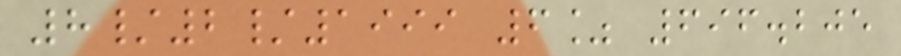8/2/1999 6% 696.205
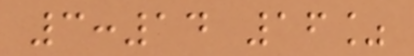3:14 16%
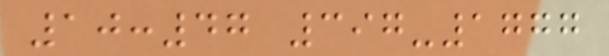10:47 397-1777
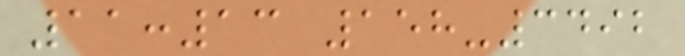11:13 158-3492
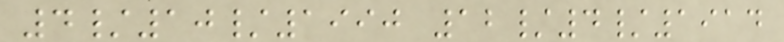4/10/1990 12/4/1914
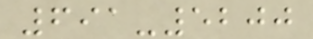691-5200
